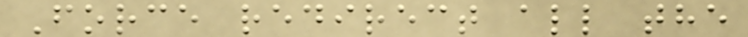Force redirect all the
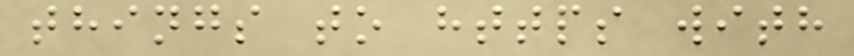things to https with
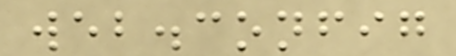web.config
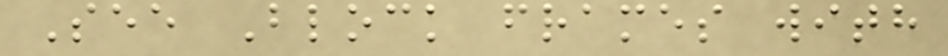See Block frames with
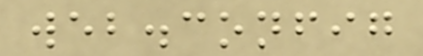web.config
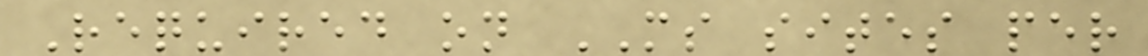Required on MS sites per
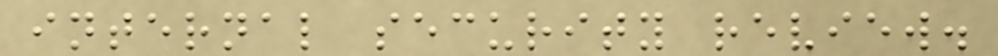internal security review.
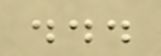...
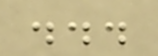...
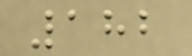182
